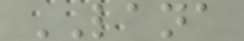LANA
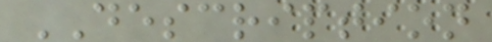DESCRIPTION
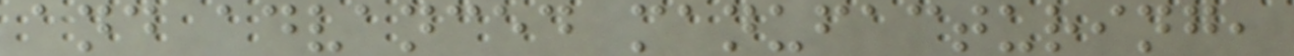and advanced manufacturing,
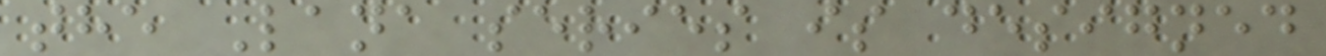the Lana series is designed
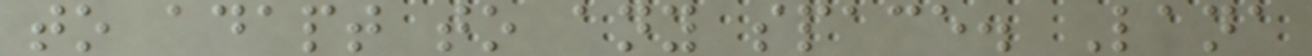to adapt to any space. Lana
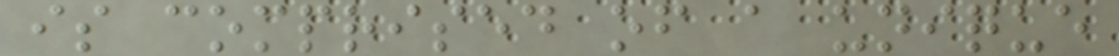is comprised of a unique
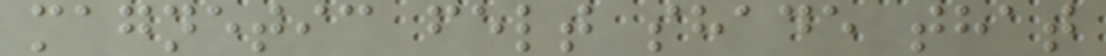magnetic felt shade that
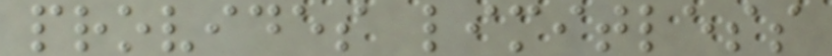provides limitless
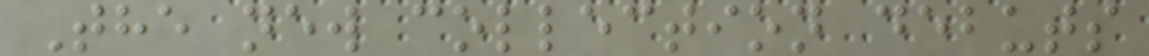The new collection debuts
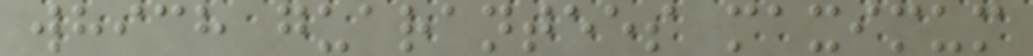which guarantees maximum
